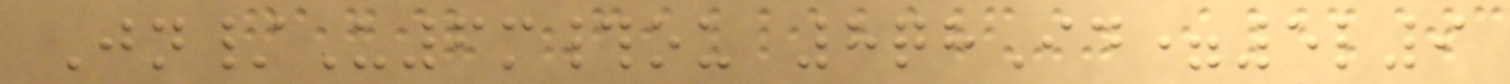Jn/U6m#ou 8qhId=5l9
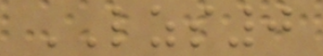LZS0
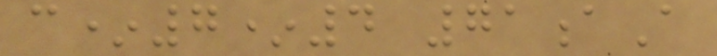c*7*4 71aA
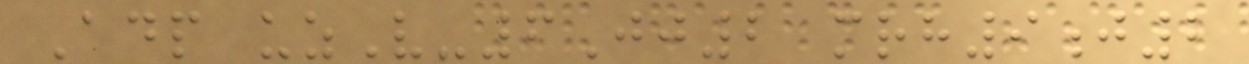Adp uzV-6Jj2 mrh9j2
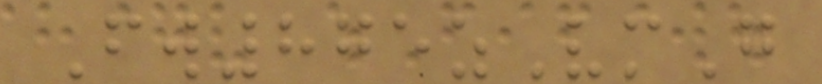Fw875zVmG
